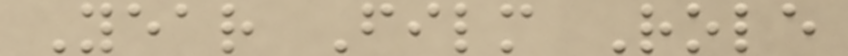Year Film Role
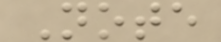Note
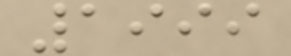1999
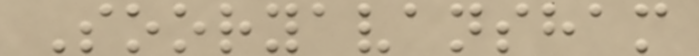Sooryavansham
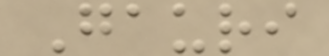Gauri
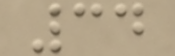34
